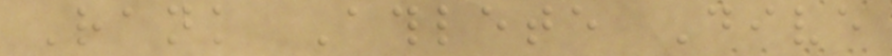Rank Athlete Dive
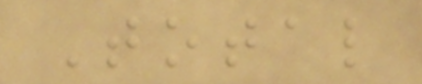Total
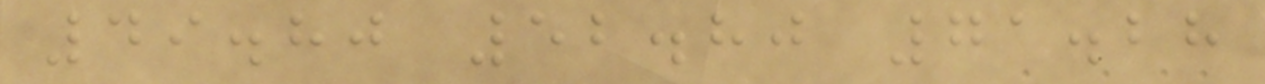49.80 52.80 71.28
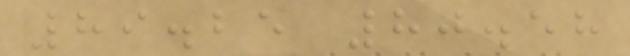89.25 80.58
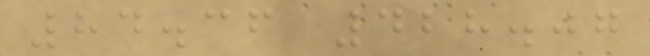84.36 428.07
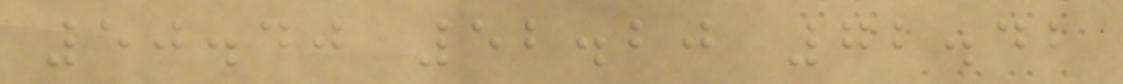50.40 52.20 72.42
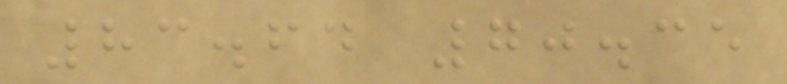83.64 70.35
